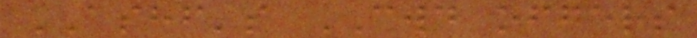ASHF's CWD offers
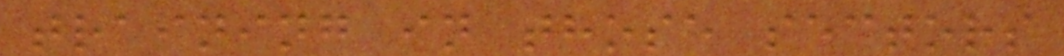training in those sectors
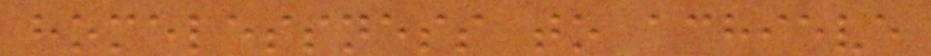homelessness to achieve
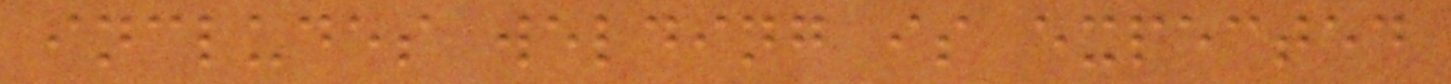includes welding is expected
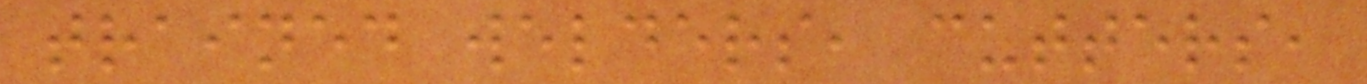trained welders, cutters,
